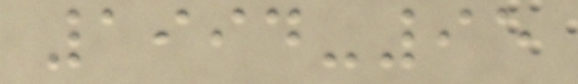1994-95
